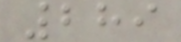289
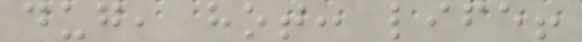dug, hot: life!
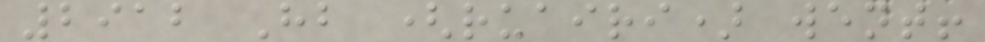2912 Hb (ruairi) went!
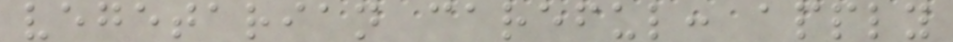vegetarian careful: apply
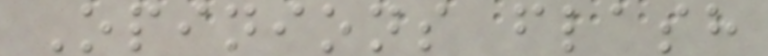Opinions flash
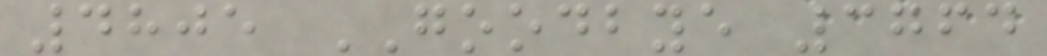4805 GOODBYE 3764
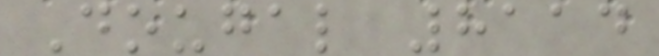Dougal 8114
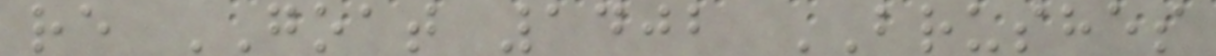re GOAT 1402 BRUSHES
